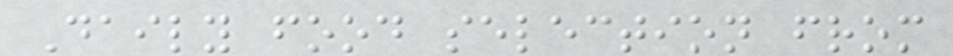Daily food selection from
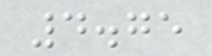4.75
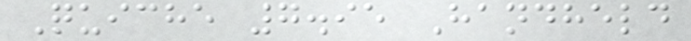Quiche 7.95 Handheld
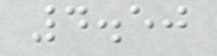4.50
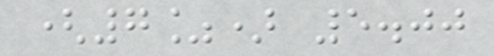(7%) 5.00
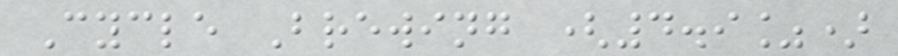Cycle Brewing (4.9%)
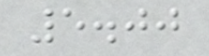5.00
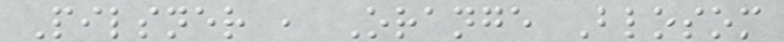Pilsner , Orange Blosom
